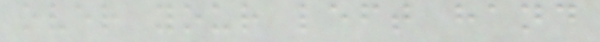over your left hand
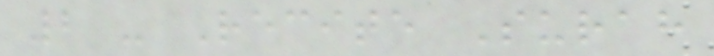2 - Recite Surah
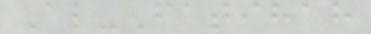Al-Fatihah
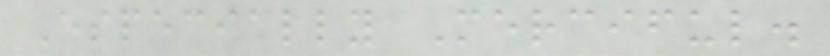Especially Merciful.
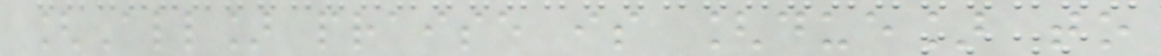[All] praise is [due] to
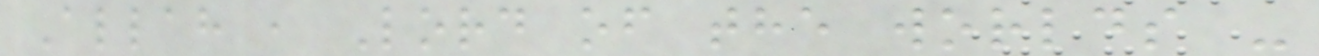Allah , Lord of the worlds -
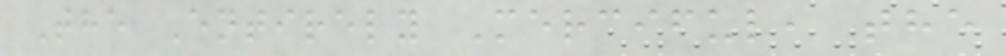The Entirely Merciful, the
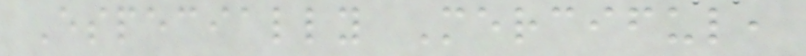Especially Merciful,
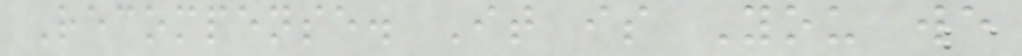Recompense. It is You we
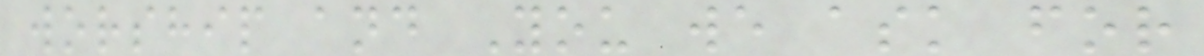worship and You we ask for
